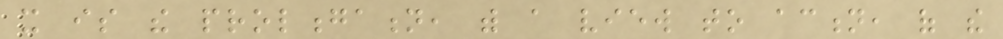it is the prolongation, with a view to action, of the
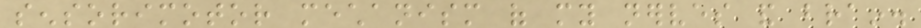sensorimotor mechanism of my nerves and brain.
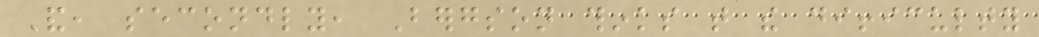And, secondly, Bergson thinks that the difficulty
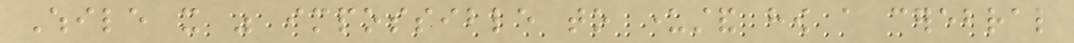While it was impossible to understand how a cerebral
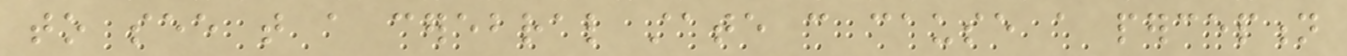to see that a cerebral state can cause a perception
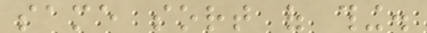same sort of thing.
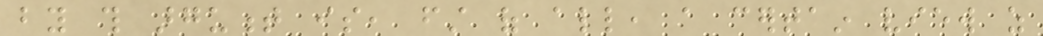by this argument is, first of all, a certain view as
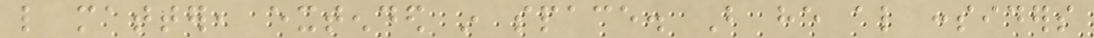like matter, extended in space. But he also considers
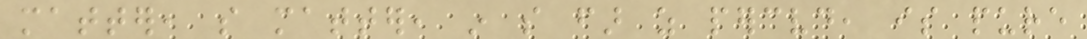matter, so matter, in so far as perceived, is pure
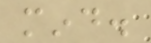mind.
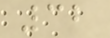32
